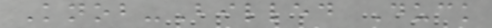Knob-Billed Duck
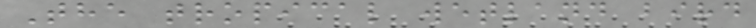The tropical wetland bird
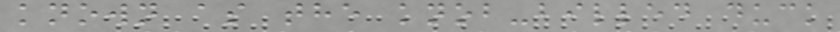known as the knob-billed duck
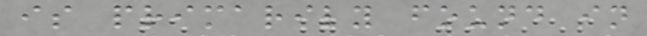is primarily found in
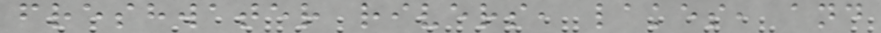freshwater rivers, lakes, and
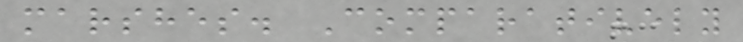marshes. Comparatively
